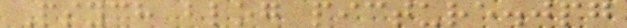Psych blog picture.jpg
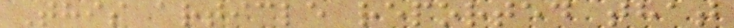This article reported that
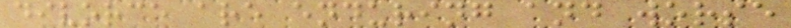divorce are enduring and worse
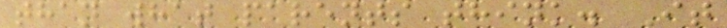than what parents think. It
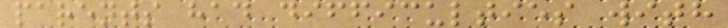parents had difficulties with
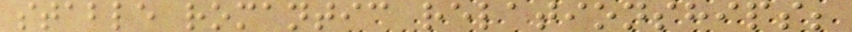stable romantic relationships;
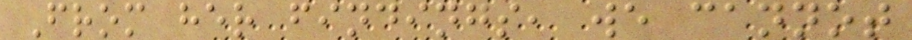From her findings, we cannot
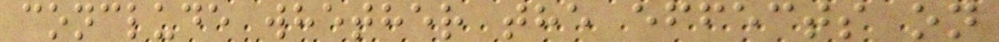conclude whether the effects on
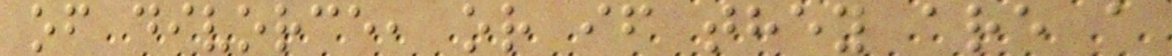of divorce, or if they are a
